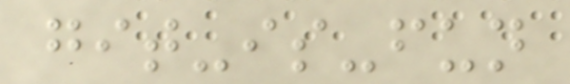git-is-fun
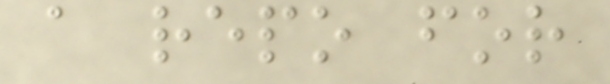a repo for
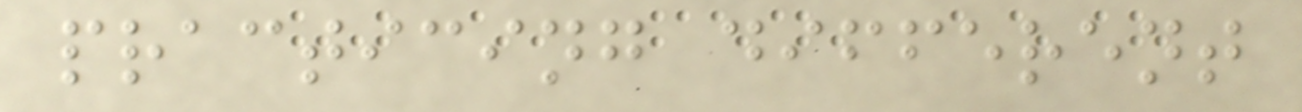practicing different
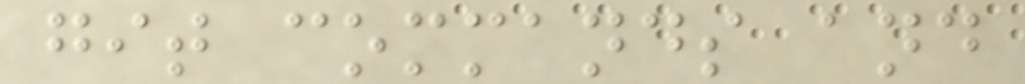git commands and
